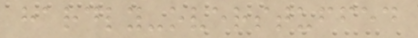hardly-overstuffed
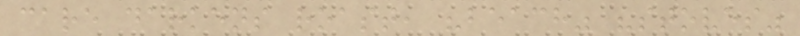care darkens roast, "beach" "stoves"
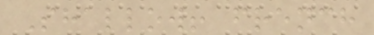Shallow! french
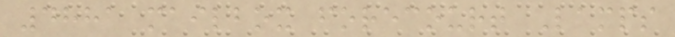4881 mailbox forecourt Lamps
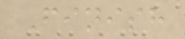Finish
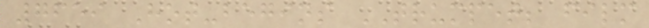7659 Hot-begins TRUMPET; film
